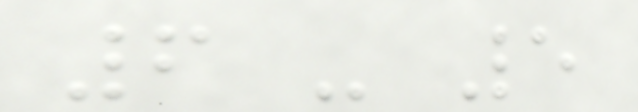6 - 5
